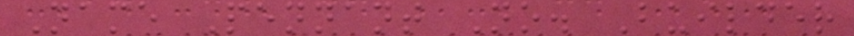Name Pennant No. Builder
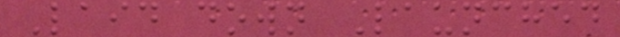Laid down Launched
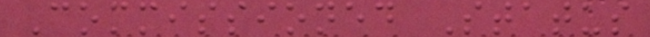Commissioned Status
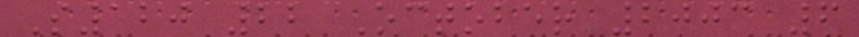S120 22 October 2003 6
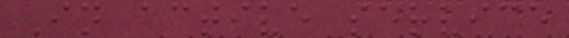In active service
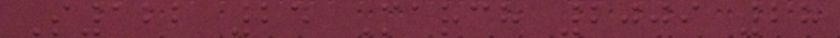S122 24 March 2009 28
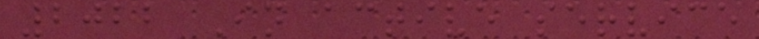2022 In active service
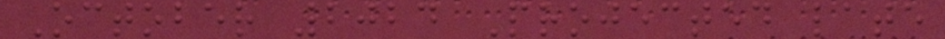October 2024 Projected late
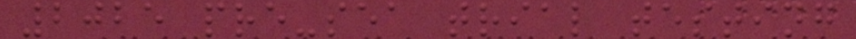2025 pre-sea trial testing
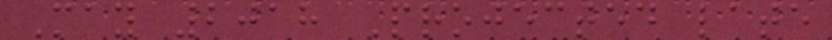May 2018 Projected late
